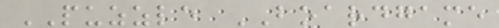PUZZLE BOARDGAME
